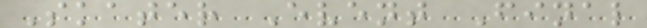Skater Event Final
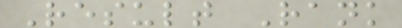Result Rank
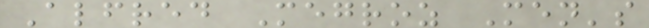Alfred Megroz Men's
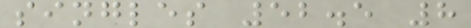singles 52.5 8
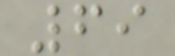69
